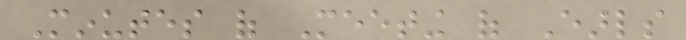Minutes of Meeting of Earls
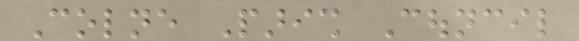Colne Parish Council
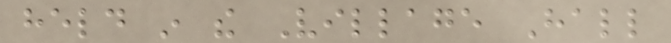held in the Village Hall
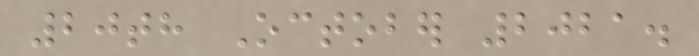20th October 2021.
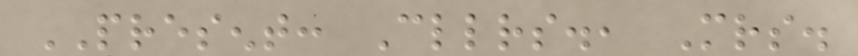PRESENT: Cllrs., Mrs.
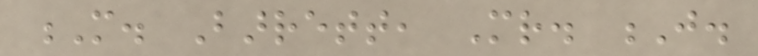M. Barrett, Mr. J.
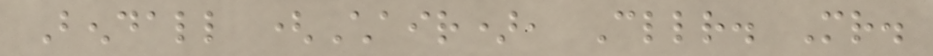Bendall (Chair), Cllr. Mr.
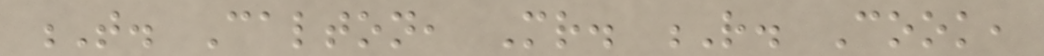T. Calton, Mr. R. Cook,
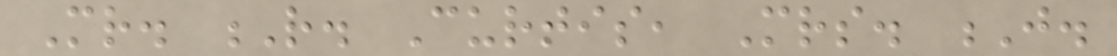Mr. R. Curtis, Mrs. J.
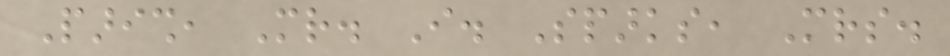Parish, Mr. I. Sparks, Mrs.
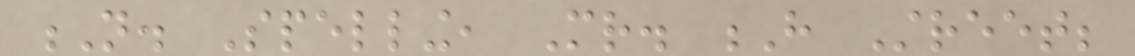N. Spelling, Mr. H Street;
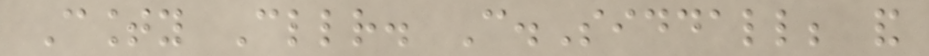County Cllr. C.Siddall; and
